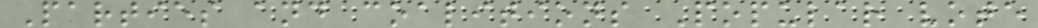Parties and coalitions Popular vote
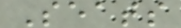Seats
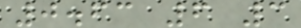0.63 6 3
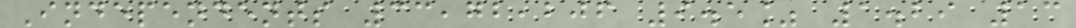Independents 33,72,206 9.5% 1.29 13
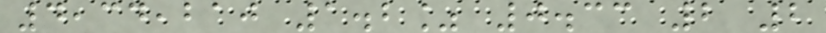4,34,210 1.2% 0.33 2 2
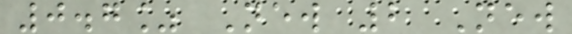0.7% New 2 New
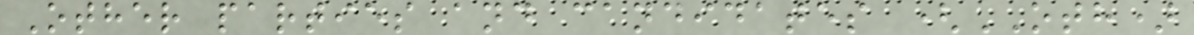Other parties and candidates (OTH)
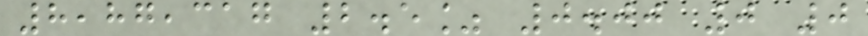8,87,317 2.5% 0.00 0 0
